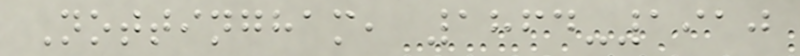Nottingham, 1864-1910
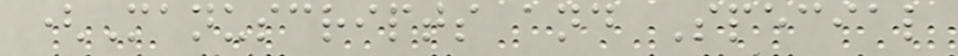(Manuscripts and Special
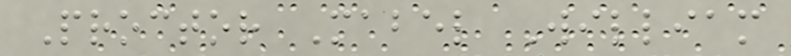Proctor Mabel William
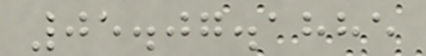05.07.1885
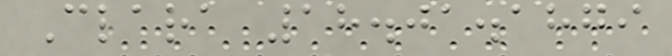Clara 18.01.1879
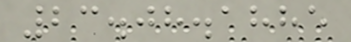23.08.1885
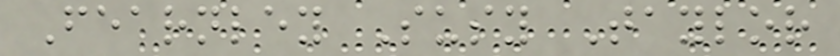Fearnley Susy Taylor
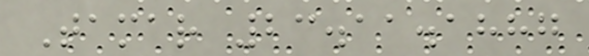Tamar 23.11.1887
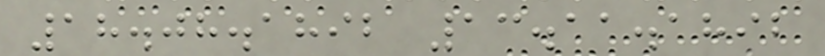18.08.1892 13.11.1892
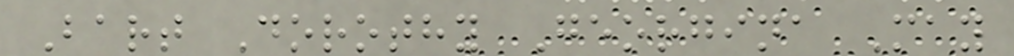Bart Dorothy Georgina May
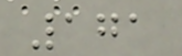171
